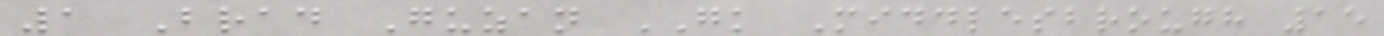1 Brad Guzan GK Middlesbrough 15
